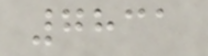7831
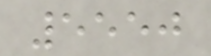5550
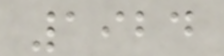1924
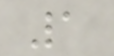1
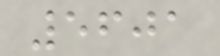5601
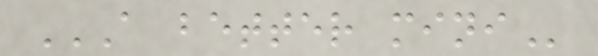A BETTER MINI
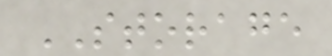STORAGE
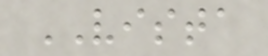VISTA
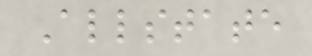Allstate
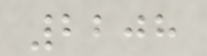2208
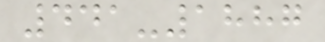441-1887
